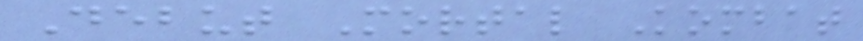Debut Mortal Kombat
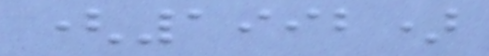(1992)
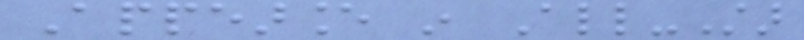Appearance in All-Star
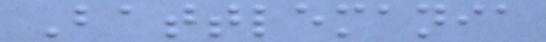Battlemania
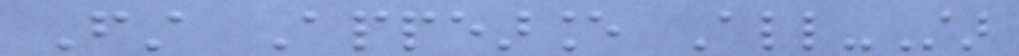First Appearance All-Star
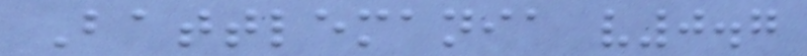Battlemania v0.7
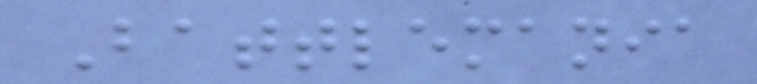Battlemania
